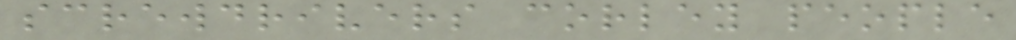screwdrivers corley people
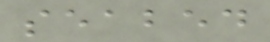seabed
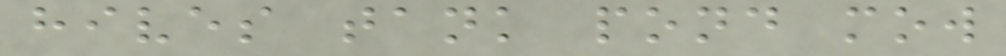hives tank pond mow
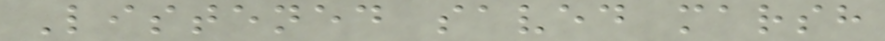Listened saved marsh
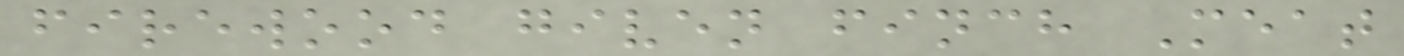firewood given finch Meat
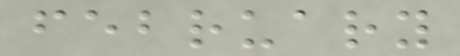february
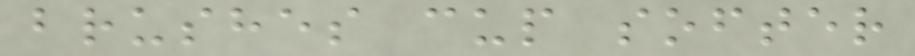brushes cup softer
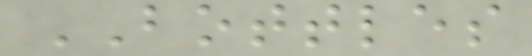BOTTLES
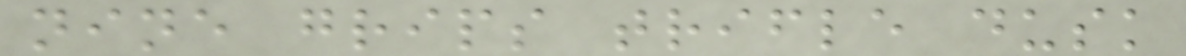nine grips trifle dusk
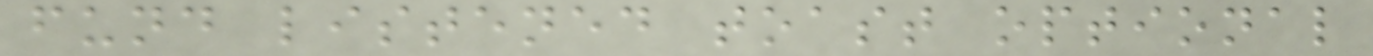fund listened toast optional
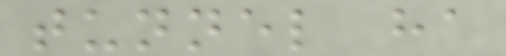tunnel ha
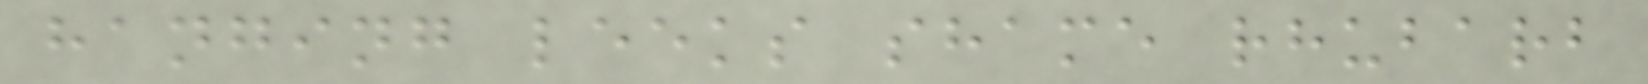hanging leeks shame rhubarb
